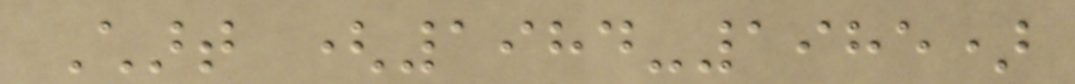Chart (1984-1985)
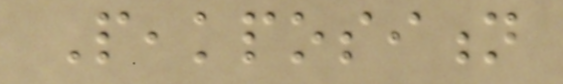Peakposition
